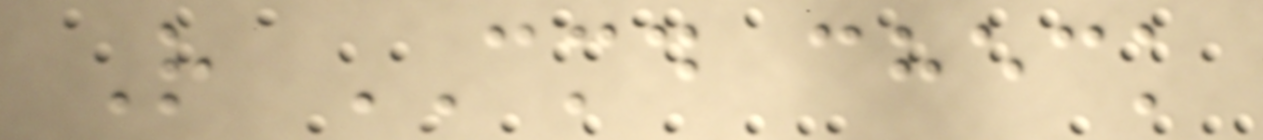R CMD check
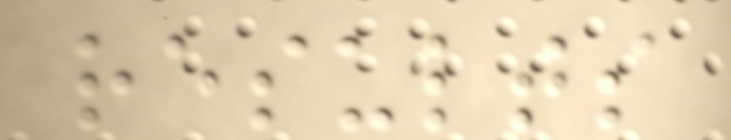results
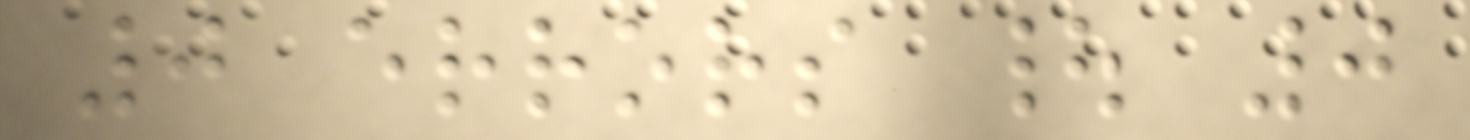0 errors | 0
